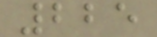225
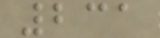231
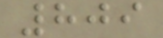809
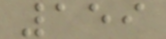159
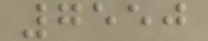7550
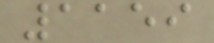1159
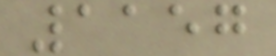1157
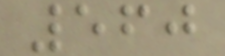560
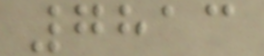7813
